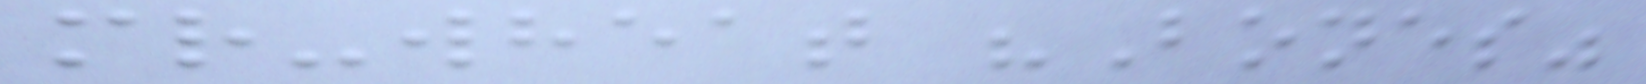mr-wheat "Bones"
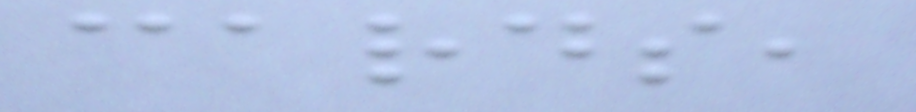cards,
